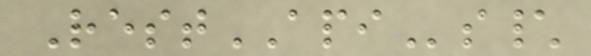RestAPIs\
